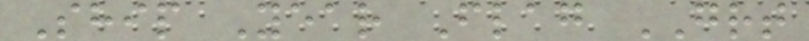Ship Year Flag GRT
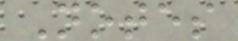Notes
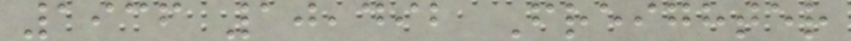1936 10,492 Freighter
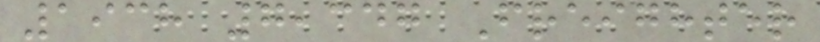1938 7,347 Freighter
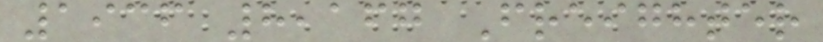1936 8,167 Freighter
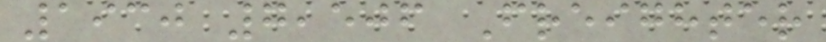1930 7,506 Freighter
